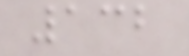132
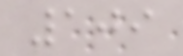109
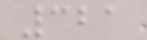321
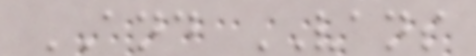AND VANS
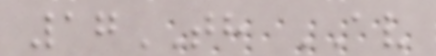17TH AV
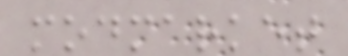modmarket
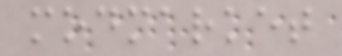modmarket
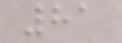81
